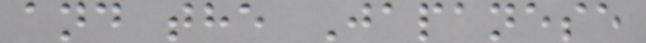and the Japanese
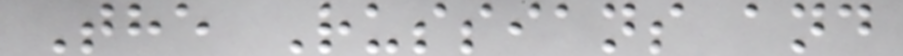The Russians and
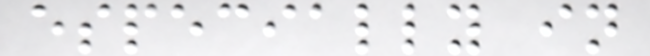especially in
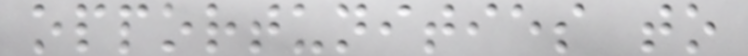opportunities to
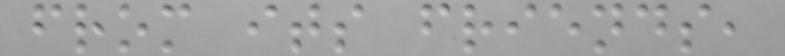from its friends,
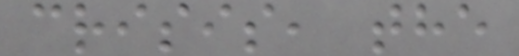crisis, the
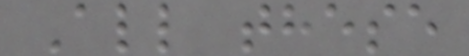All these
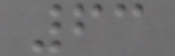63
